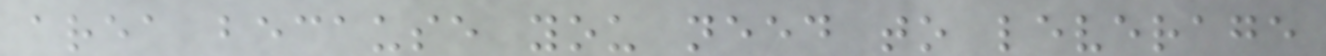area because you need to leverage
